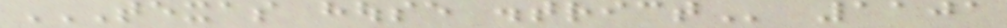TEXAS HOUSE DISTRICT 1101
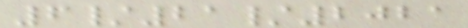6/21/2021
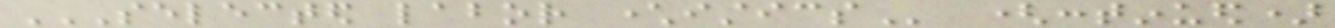SELECTED LABOR CHARACTERISTICS (continued)
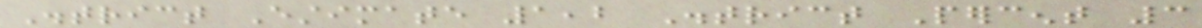District Estimate 1,2 District Percent 3
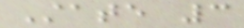State 3
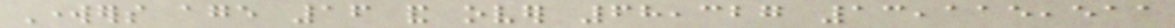Workers age 16 and over 68,327 13,115,511
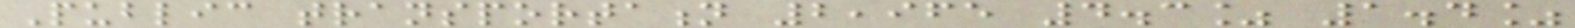Public transportation 2,965 4.3% 1.4%
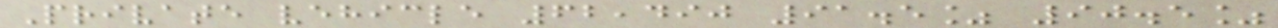Private vehicle 62,490 91.5% 90.5%
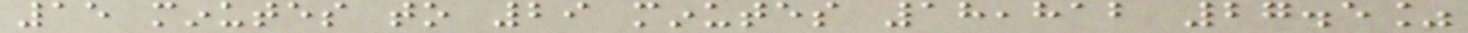15 minutes to 29 minutes 18,812 27.5%
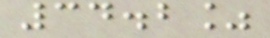34.2%
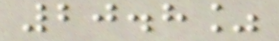20.8%
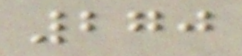270
